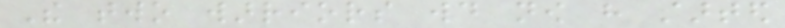The two warriors would now have started
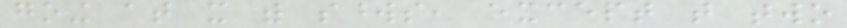going at it with swords, except that two
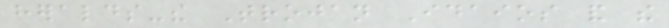heralds-the Trojan Idaios and the
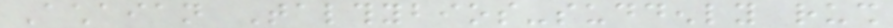Achaian Talthybios-suddenly rush
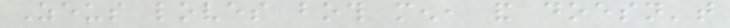Zeus loves both men, and doesn't
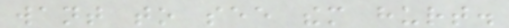want to see them hurt.
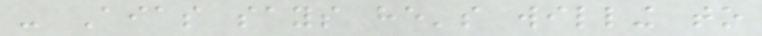- Aias says he's willing to
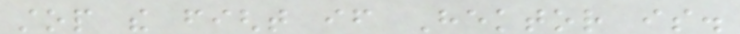stop the fight if Hektor is.
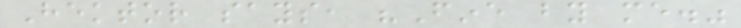Hektor says, "Fine by me."
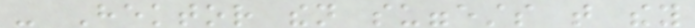- Hektor then suggests that they
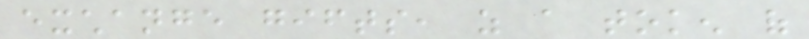exchange gifts, as a token of
